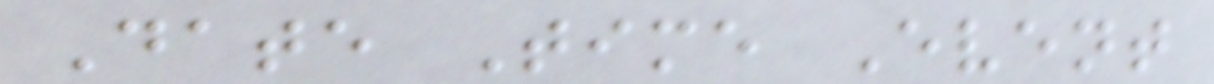Date Time Event
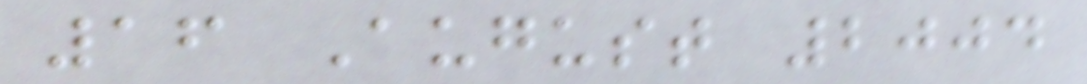16 August 2004
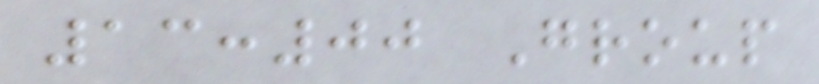13:00 Group
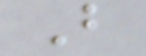B
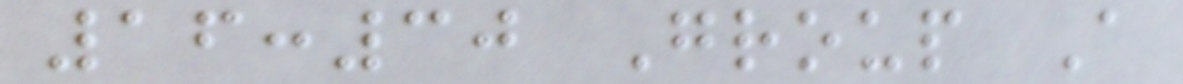16:30 Group A
